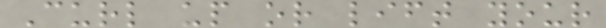Curl up or lift your
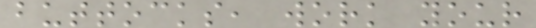buttocks, work your
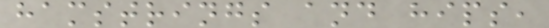hamstrings and hips,
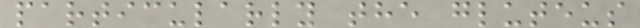particularly the gluteus
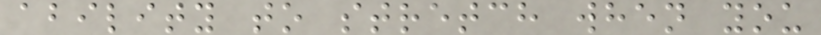ability to stretch when you
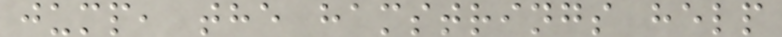jump, the hamstrings help
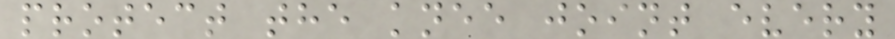protect the knee joint every
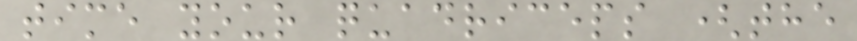time your quadriceps (the
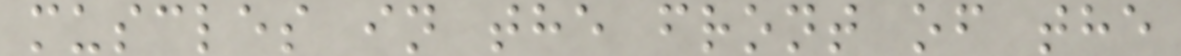muscles in the front of the
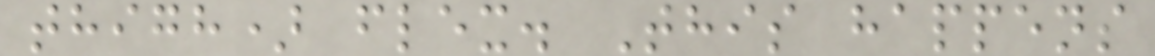thigh) flex. This happens
